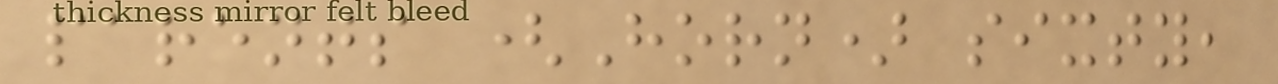parents (Horn) sixty,
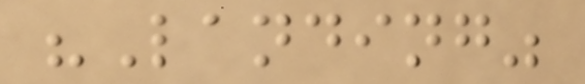"Landing"
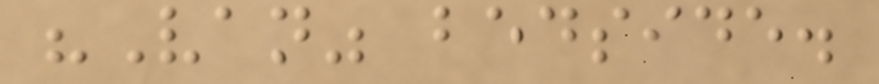"Van" bedside.
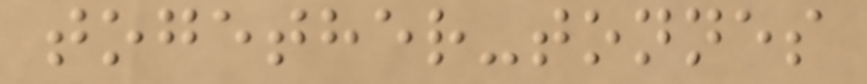together-tonnes
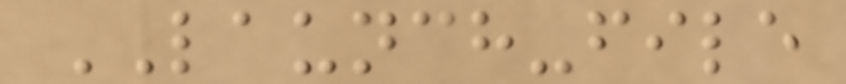LAUNCH-file
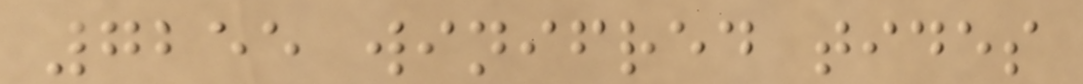7255 winifred tides
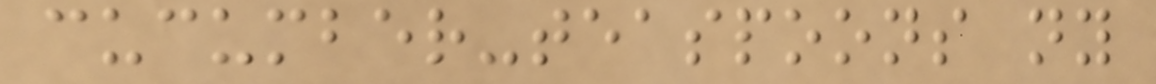cucumber-teaspoons ny
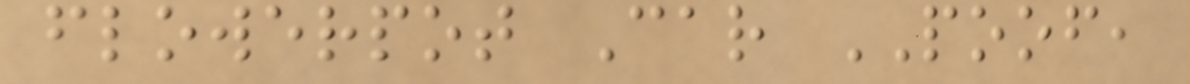flowerpot Car POOF,
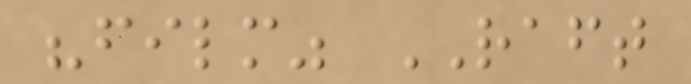"film" RAFT
